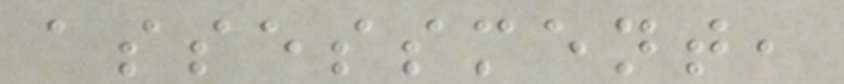assessment,
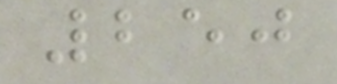250
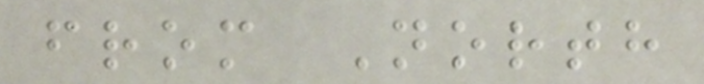from North
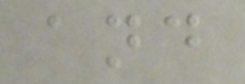and
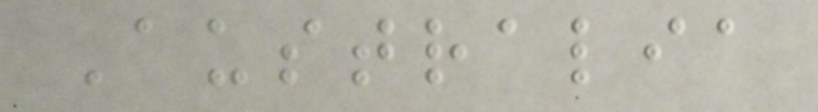Australia
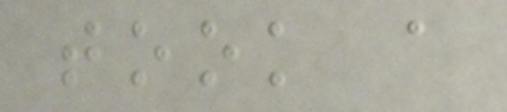took a
